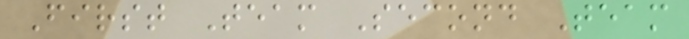First Team Second Team
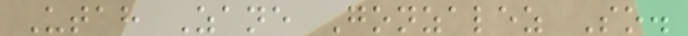Utah Zane Gonzalez So.
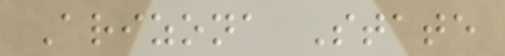Arizona State
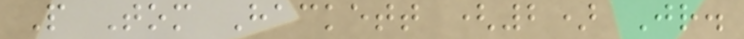P Tom Hackett (2) Jr.
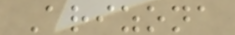Arizona
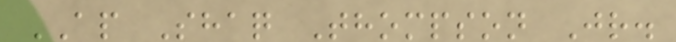AP Shaq Thompson Jr.
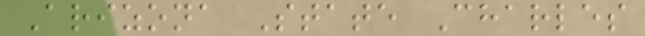Arizona State Charles
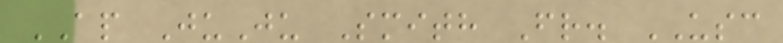AP JuJu Smith Fr. USC
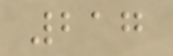217
